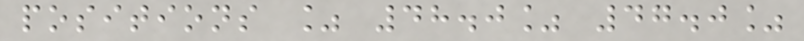positions % 48.0% 47.0%
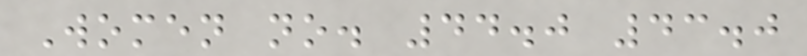Women no. 44.0 43.0
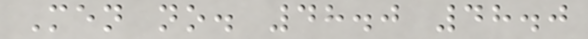Men no. 48.0 48.0
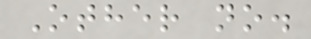Other no.
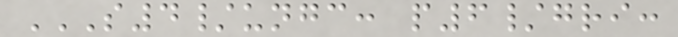S4/UNGC: P6/GRI:
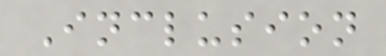Inclusion
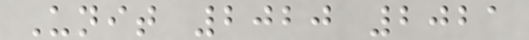Unit 2020 2021
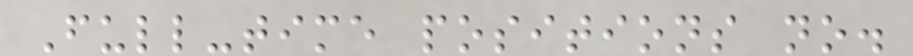Full-time positions no.
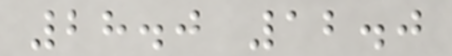28.0 12.0
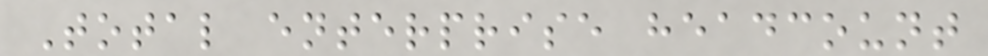Total enterprise headcount
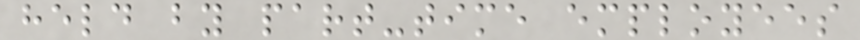held by part-time employees
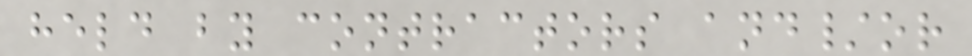held by contractors and/or
